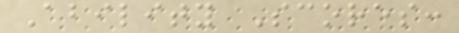Ability Scores:
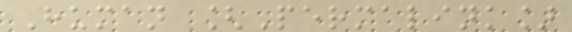Human [Permalink]
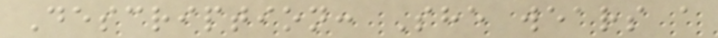Description: She wears a
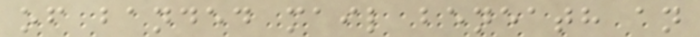of banded mail beneath an
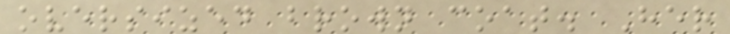oversized brown coat. Her
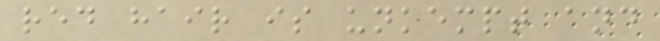red hair is unkempt and
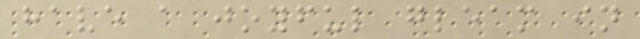have a joyful gleam in
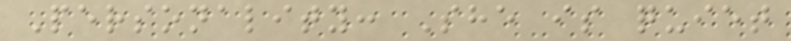Personality: She is quiet
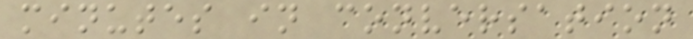minutes in conversation
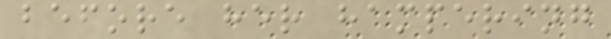before her hampering
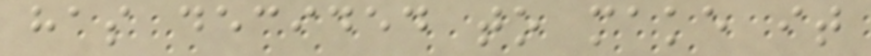has decided to make it
